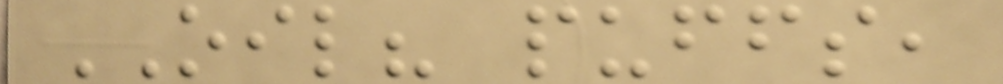OIL? puffs,
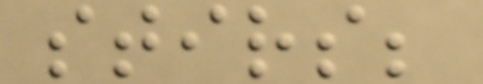stirs;
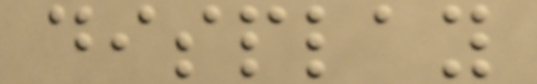display
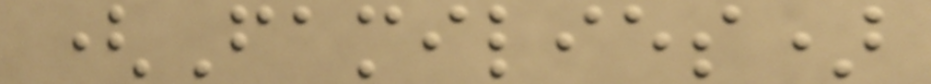(Families)
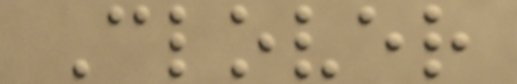Clover
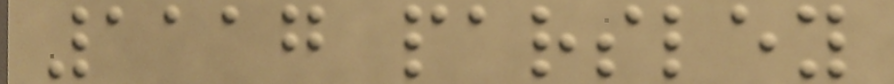1117 parsley
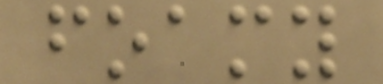foamy
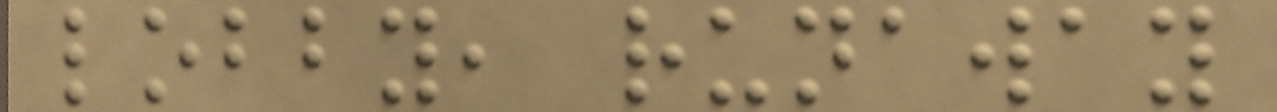lobby, runaway
